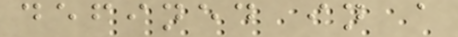defined in a
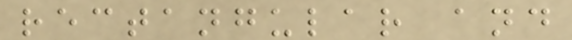rectangular and
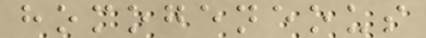homogeneous
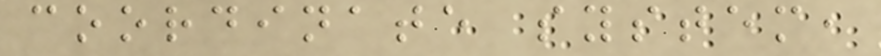coordinate system,
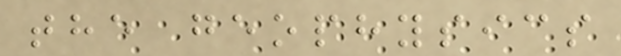the geophysics
